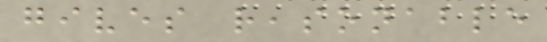gives reasonable
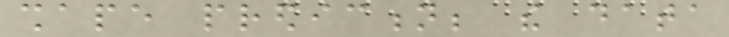shape prediction; the data
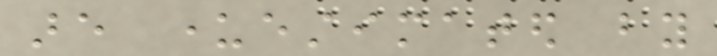are underestimated by
